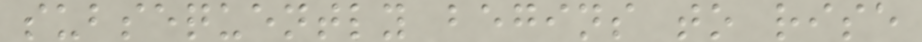subsequently begins to rise
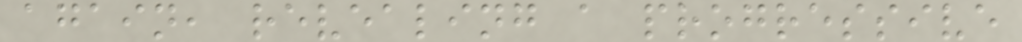again, revealing a progressive
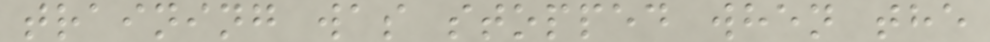training was stopped when the
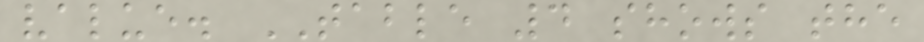value. TABLE 4 shows the
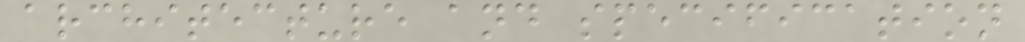architecture and specification
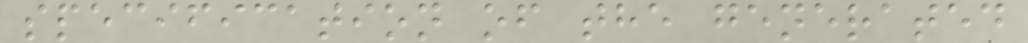specification of the generated
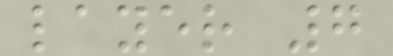layer 7
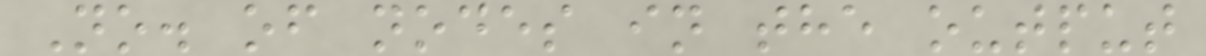No. of nodes in the output
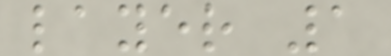layer 1
